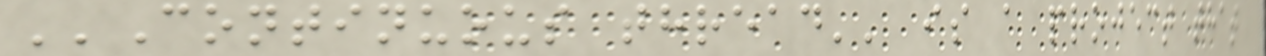''Continuous thread'' is a project that
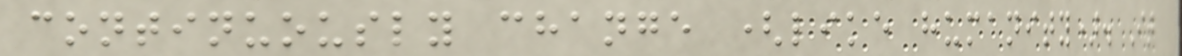continuously change (like humanity). It
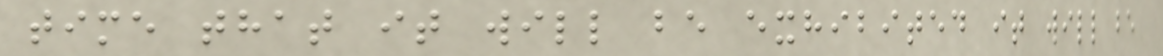time that it will be exhibited it will be
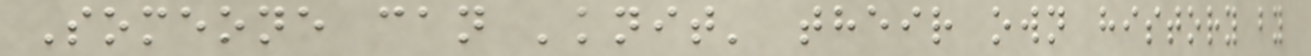Someone can 'knit' their own history by
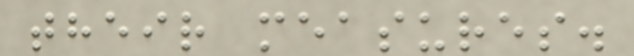their measures.
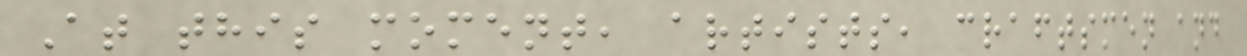At this moment, artists, craftsmen and
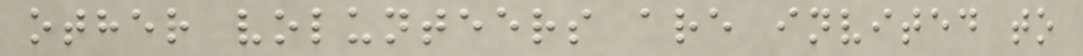other volunteers are invited to
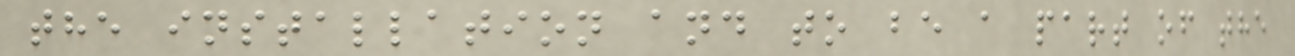the installation and to be a part of the
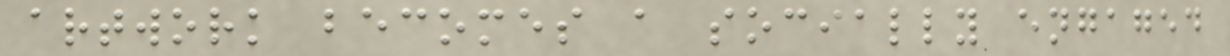artwork becomes a socially engaged
